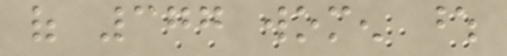of 377 women whose
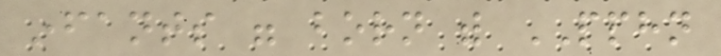infants were born with PPHN
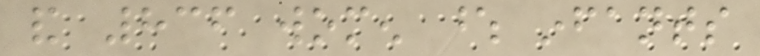and 836 women whose infants
